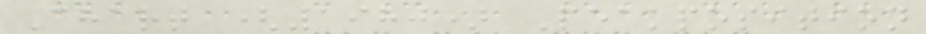Chart (1980) Peakposition
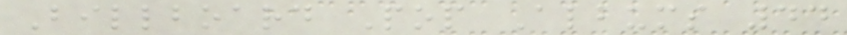Billboard Pop Albums 44
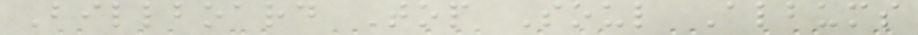Billboard Top Soul Albums
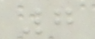7
